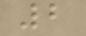2
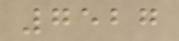7527
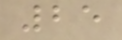25
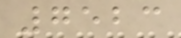7523
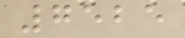7525
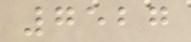7527
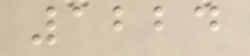1224
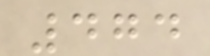474
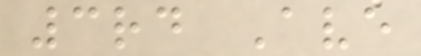3rd Ave
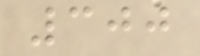300
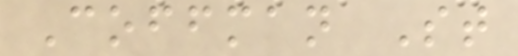Coffman St
